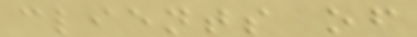clients of
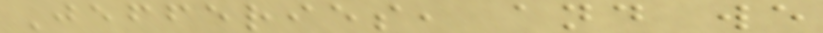Jefferies, and we
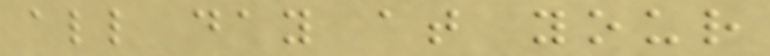all day at your
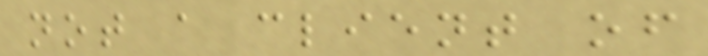not a client of
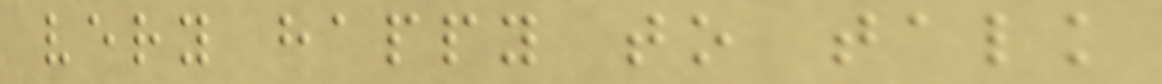very happy to talk
